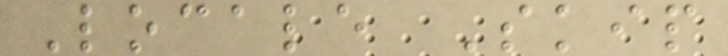Locale Skip
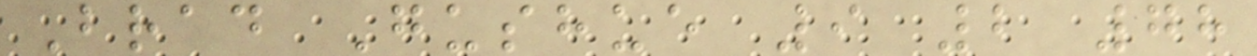Brad Gushue 9 2 78
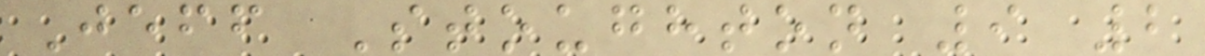Jeff Stoughton 9 2
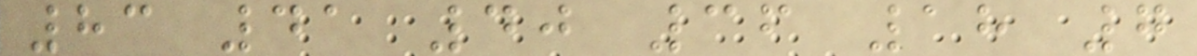83 41 40 36 18 7
